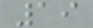19
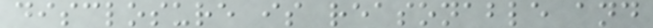disclosure is reasonable and
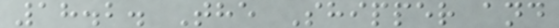18.2. The Shipper and
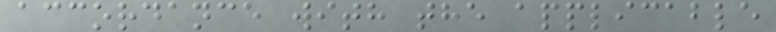accordance with the applicable
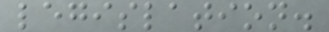legislation.
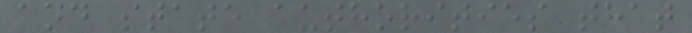and state authorities that
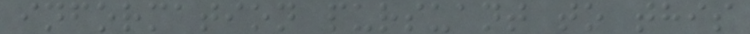information pursuant to this
